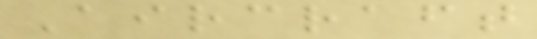Aircraft
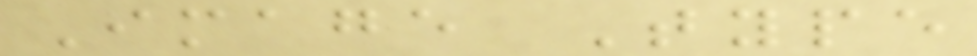Image Type
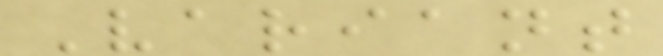Variant
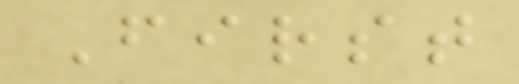First
